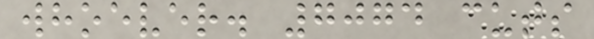whoever. 7074 cuts
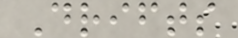Drifts
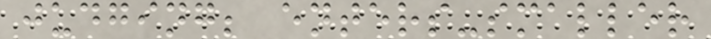judging; enters-smaller
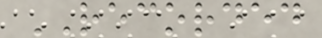RECORDED
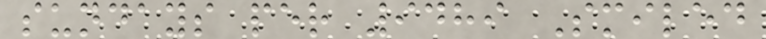sundays per 9489 Smiled
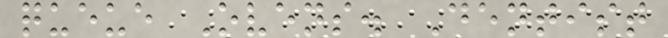queue Ovens. Dentist
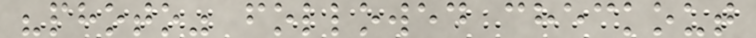"photo" followed checkout
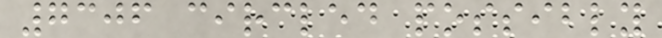7306 circled possibly
